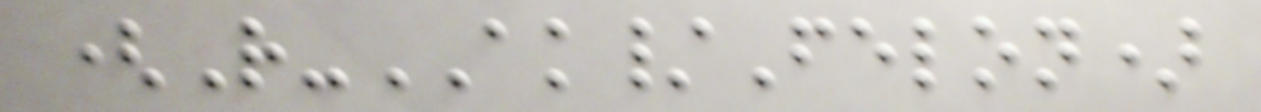(R-AK/Felon)
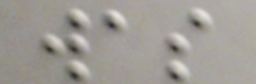was
